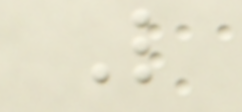L
